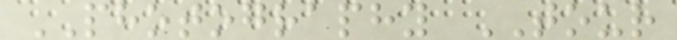PHOTOGRAPHY TOUR
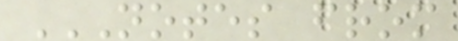NOTES FROM
